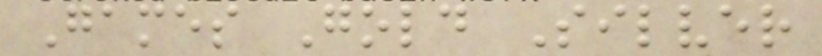Games Gold Silver
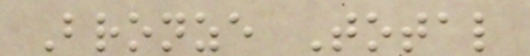Bronze Total
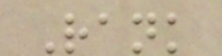Rank
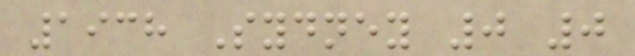1938 Sydney 0 0
